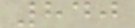840
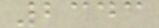2343
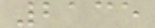2135
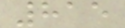815
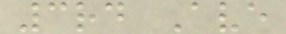3rd Ave
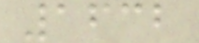1632
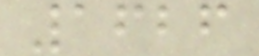1626
